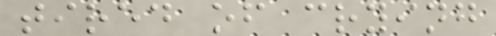tired of crying
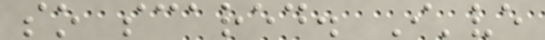so scared. I've
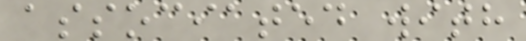associated with
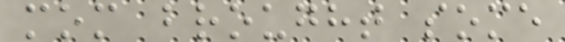mom brought some
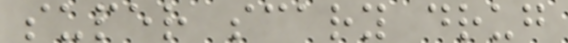super scary drug
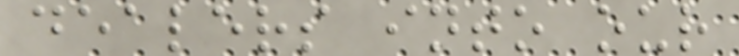dealers into our
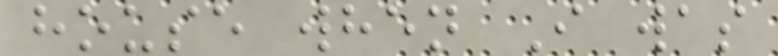house when I was
